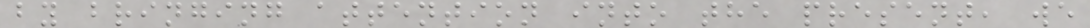by bringing attention into the present, we
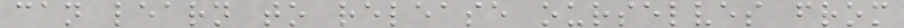can learn to release ourselves from
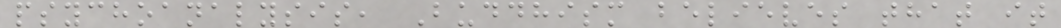psychoanalysis, Buddhism believes that it
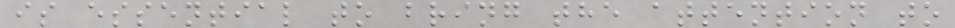is essential to bring the attention to
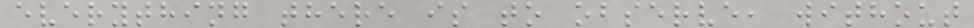everything there is to observe, without
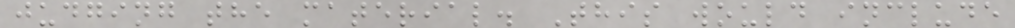judging the material. This would include
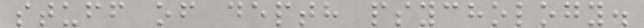stuff of depth psychology.
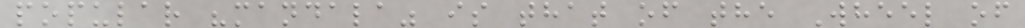popular "mandala" is that of the Wheel of
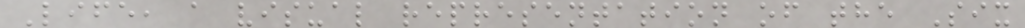Life, a visual representation of the Six
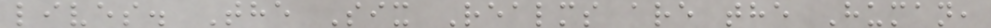lives. The Six Realms are the Human,
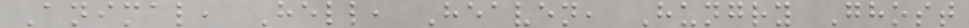Animal, Hell, Heaven, Hungry Ghost
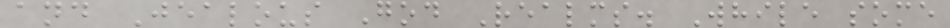and Jealous God Realms. While some
